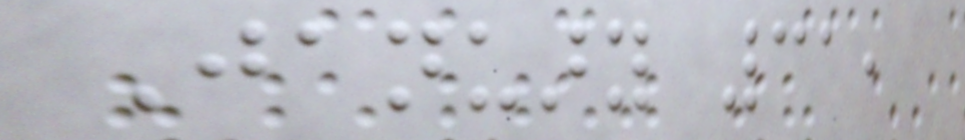January 31,
